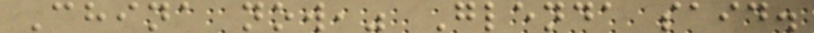China now," Glenda said.
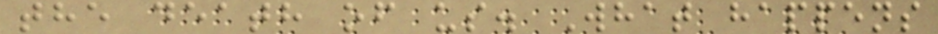the death of us. What happens
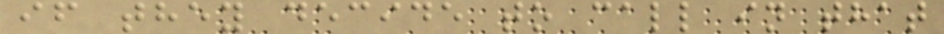if they decide to call in that
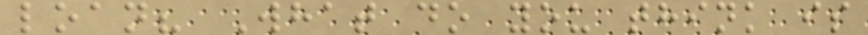loan? What do you think is
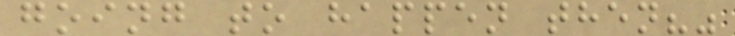going to happen then?"
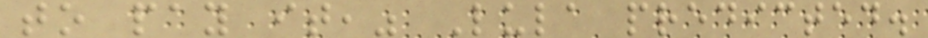to pay it," Lula predicted.
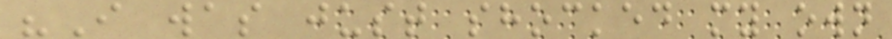"I was just shocked my own
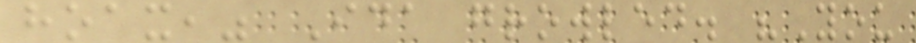hoax," Ida growled. "You
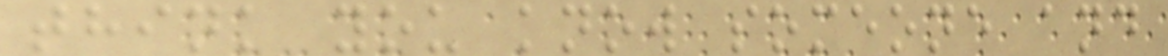think you know someone and
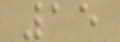15
